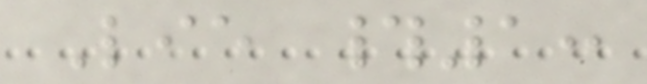Lie #1:
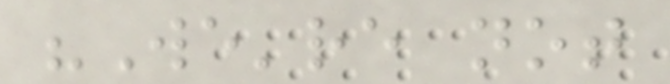"We're not
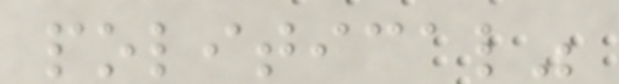political"
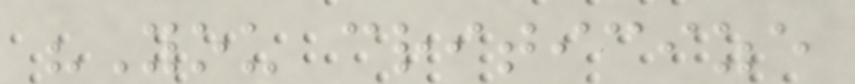"You criticize
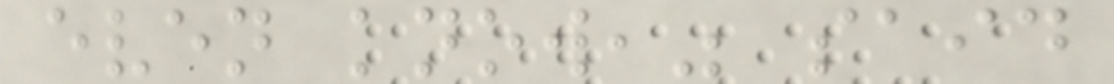even know," said
